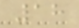18
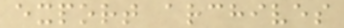export archives
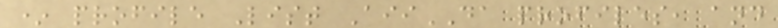* profile List AiiDA profiles, and
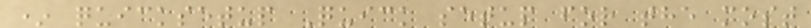* quicksetup Quick setup for the most
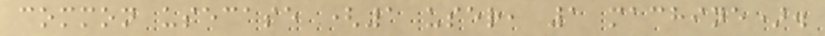common usecase (1 user, 1 machine).
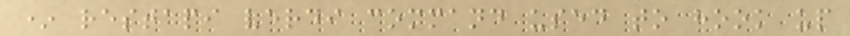* restapi verdi command used to hook up
